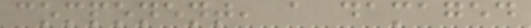component, a damaged
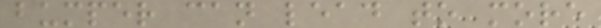bumper can lead to more
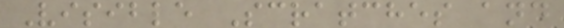Visible Scratches and
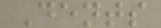Dents
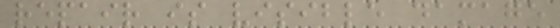repair is visible damage
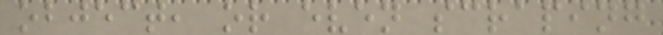object, or even scraping
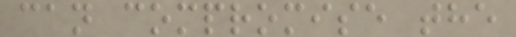can compromise the
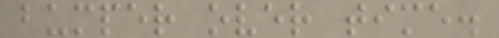bumper over time.
